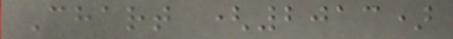Chart (2013)
